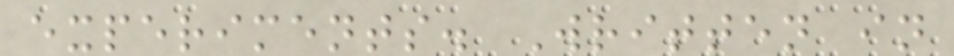experiments. Written in
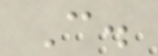C.
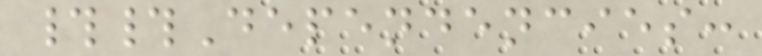##Dependencies:
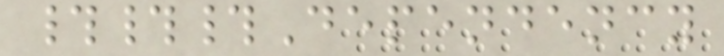###Dependency
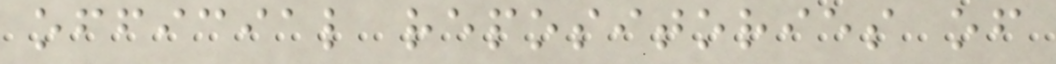official repositories of
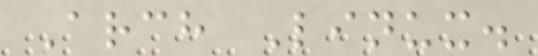Arch Linux.
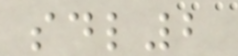sdl2
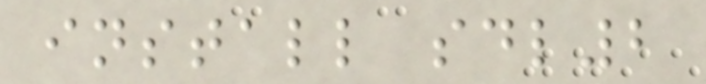install sdl2
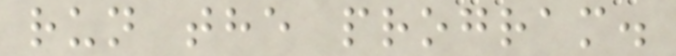run the program.
